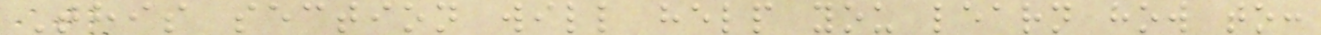This section will help you learn how to:
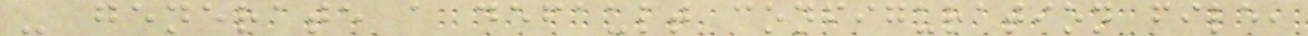- generate a default configuration file,
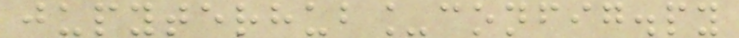jupyterhub_config.py
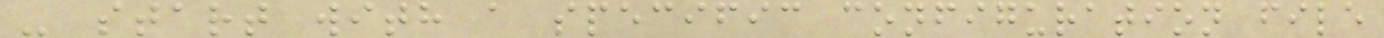- start with a specific configuration file
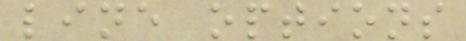line options
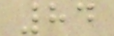84
